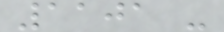1101 -
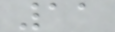11
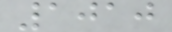1010
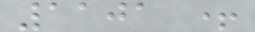1101 +
